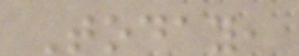Today,
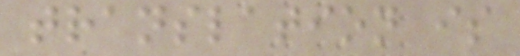translation is
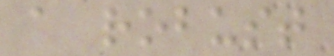a robust
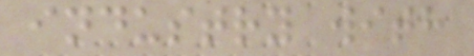industry with
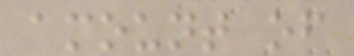amount of
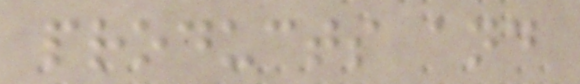products and
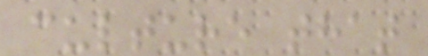culture that
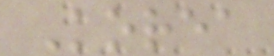Korea
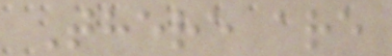There are
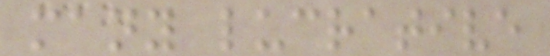many lucrative
